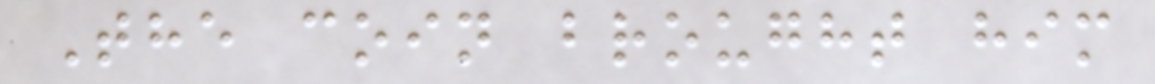The coin brought him
